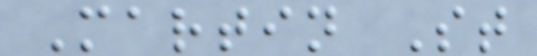Martin St
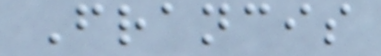Francis
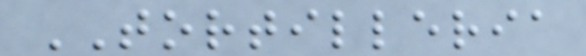TORTILLERIA
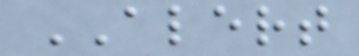ALERT
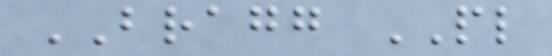BRAGG PL
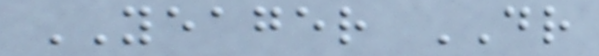YEAGER DR
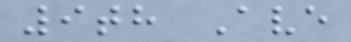9th Ave
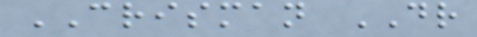CRISMAN DR
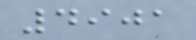4901
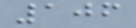106
